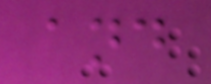and
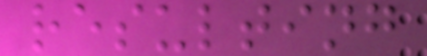resulting
